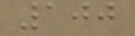100
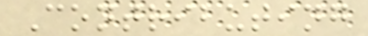Contributing
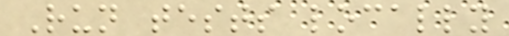Run tests locally
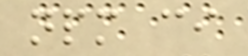npm ci
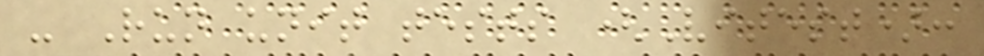- Run unit tests (Vitest):
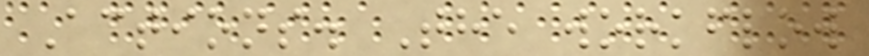Actions. The workflow
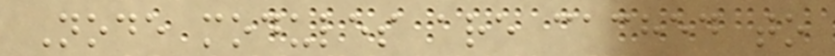Node modules are cached to
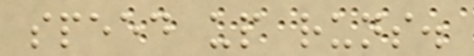speed up runs.
